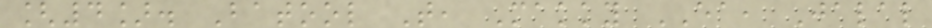[4]. Batool T, Makky EA, Jalal
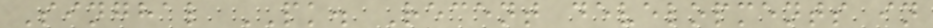Singhal PK. Recent developments in
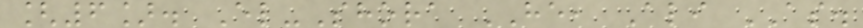[6]. El-Shora HE, Ali AS.
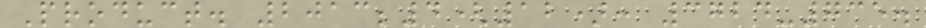Product. 2013;4(12): 3724-735.
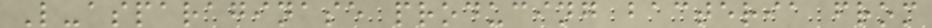L-asparaginase producing bacteria from
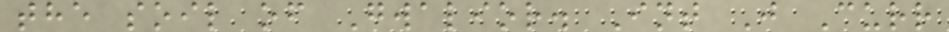the soil of Gwalior. Int J Curr
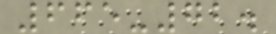665-72.
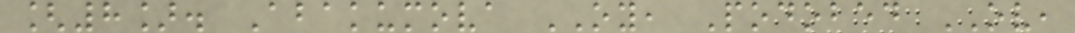[8]. Abakumova OY, Podobed OV,
